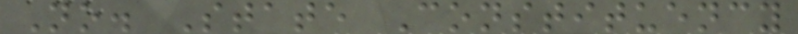No. State Constituency
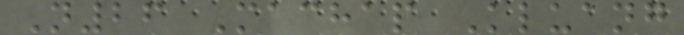N26 Machap Kluang
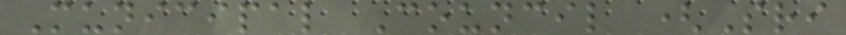Municipal Council (Sri
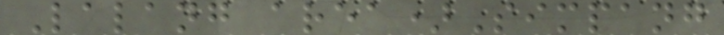Lalang area)Simpang
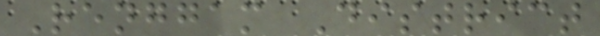Renggam District
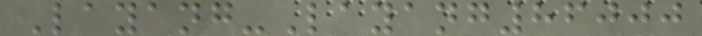Layang-Layang86000
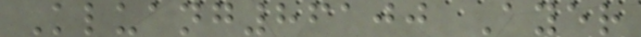Kluang86100 Ayer
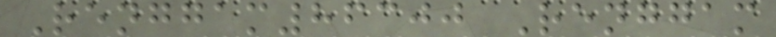Renggam86300 Renggam
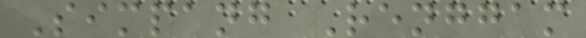Simpang Renggam
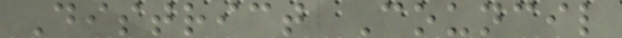District Council
